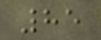85
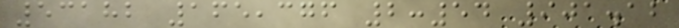53182 165,376 2:54 901.12
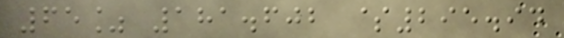65% 181.602 $295.94
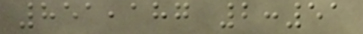851,187 2:51
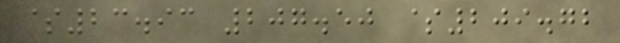$23.93 207.50 $209.72
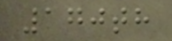170th
